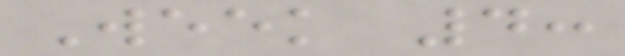Week 4:
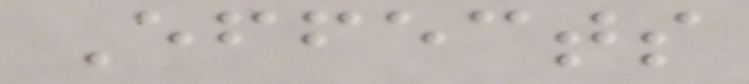Effects
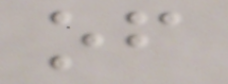of
